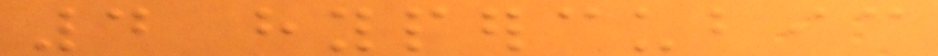4 hypercubic
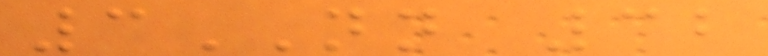3NN 32
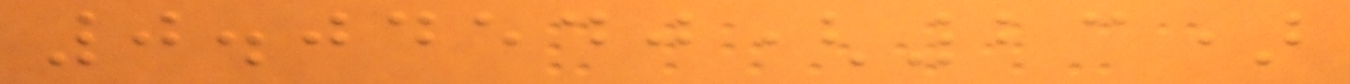0.04540(23)
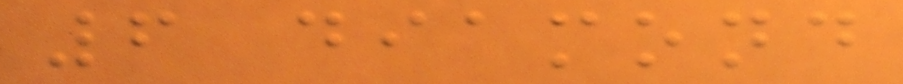6 diamond
